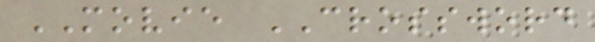MOVIE CROSSWORD
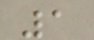1
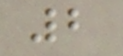2
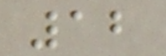12
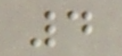4
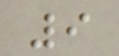9
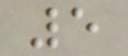5
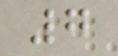7
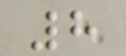8
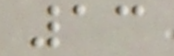13
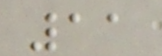11
